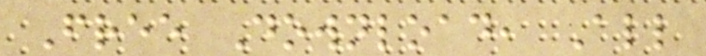Free Download, All
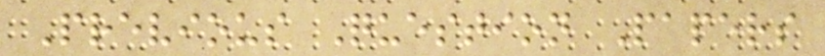Previous Question Papers
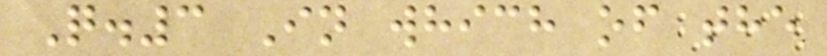Q.3 In which of the
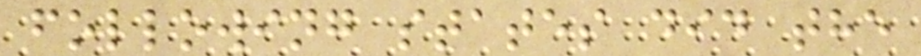following states did the
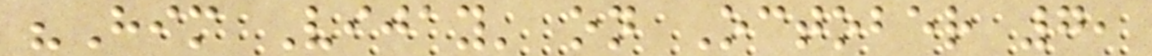"Him Vijay' on October 7,
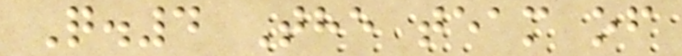Q.4 The team of
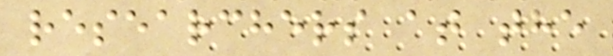researchers at the
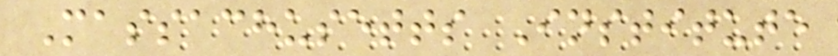Massachusetts Institute
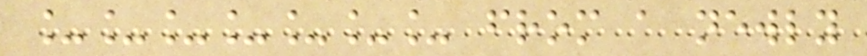_______ from a newly
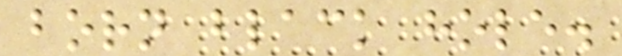born black hole.
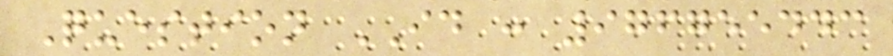Question ID : 976755443
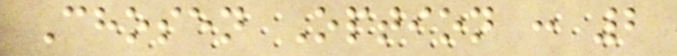Chosen Option : 2
